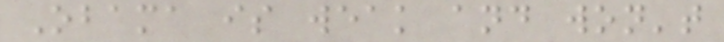Obama is weak and won't
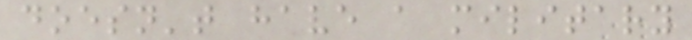doesn't have a military
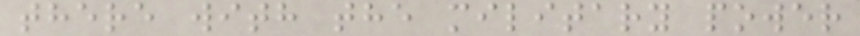there with the military power
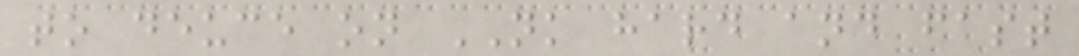to deuce on NK hard and fast
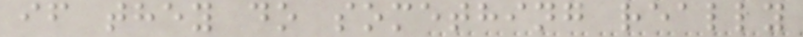if they do something really
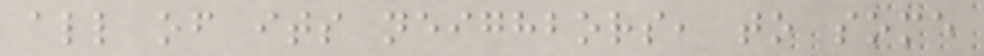all of its neighbors, to some
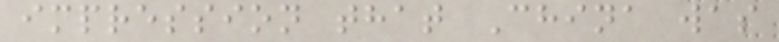impression that China was
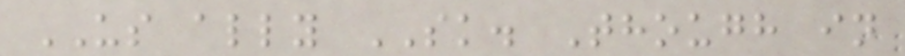US ally SK. Though in
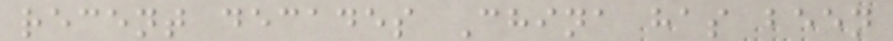recent decades China has been
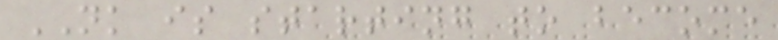NK is starting to become
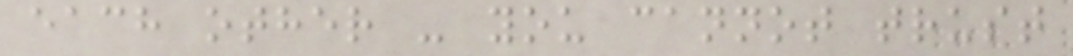each other - you cannot trust
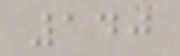140
